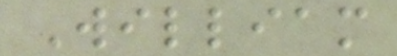William
